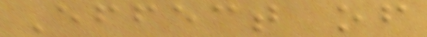Effect of
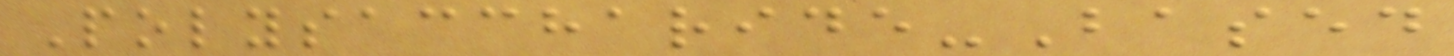Polysaccharide-Based
